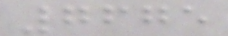7675
